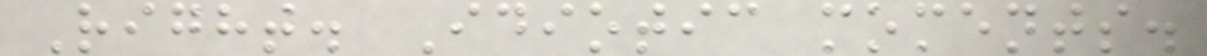Right. Idiotic moments.
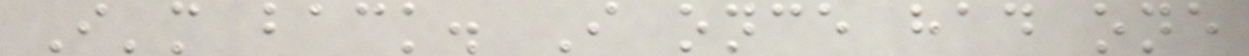I'm back. I once had one
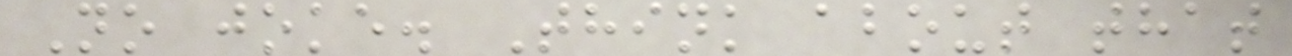No joke. Think about that
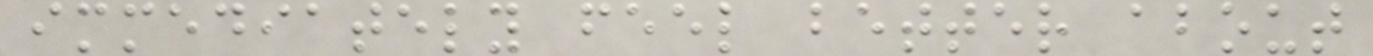immediately feel better about
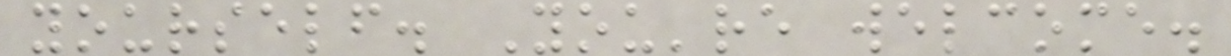yourself. You're welcome.
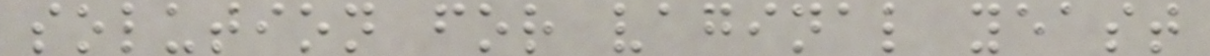solution for vaginal yeast
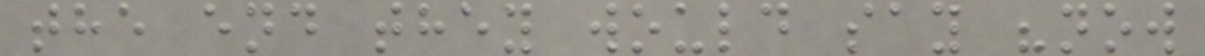the end they would say "now
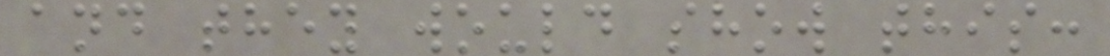and they would show this:
